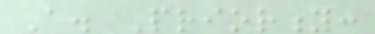A. Priority:
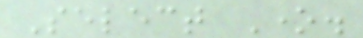Select One.
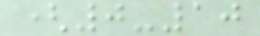(0-10
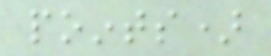points)
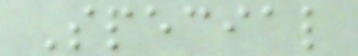Special
